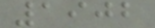1902
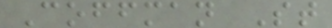Coffman St
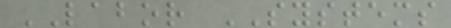LABOR SYSTEMS
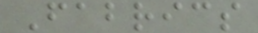Fabrics
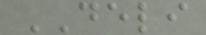DELI
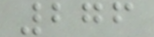276
